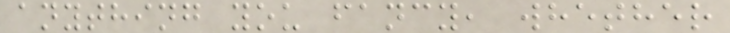anything you fancy, whether
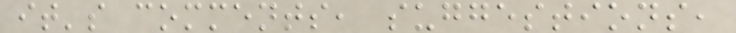it's comments, suggestions,
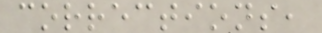corrections,
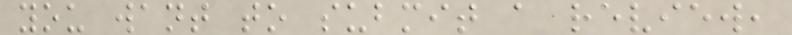you want to submit a review,
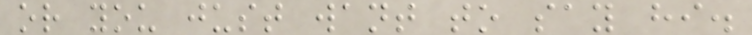or you just want to say hi.
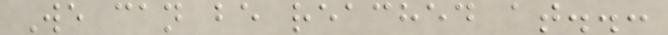We can be reached at..:
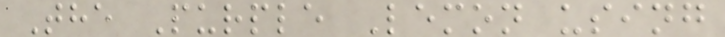The Purple Lemon using
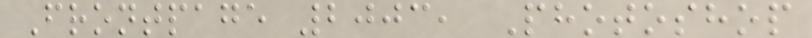Frontpage 2003, Photoshop
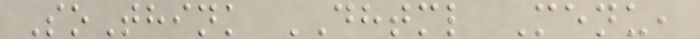SoThink DHTML Menu,
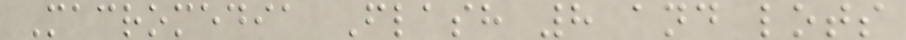Macromedia Flash 8 and lots
